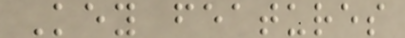Key features
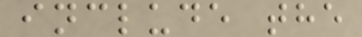include the
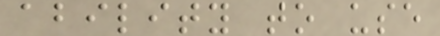ability to use
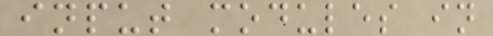input modules in
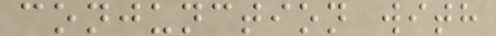conjunction with
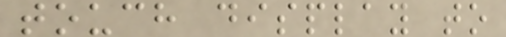touch display to
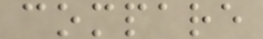compare
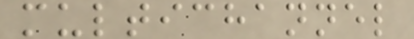multichannel
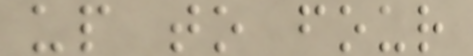up to four
